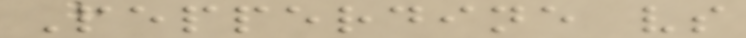Pepperdine vs
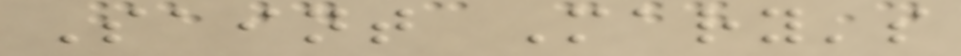Saint Mary's
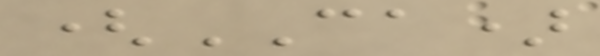(CA)
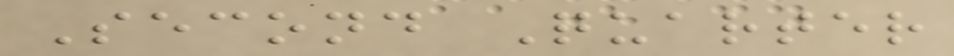Second Quarter
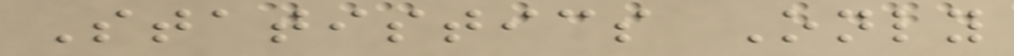Statistics Only
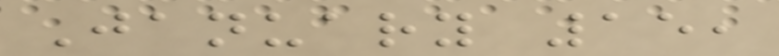January 15,
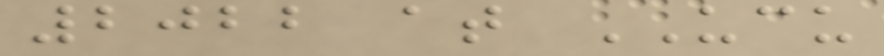2022 at UCU
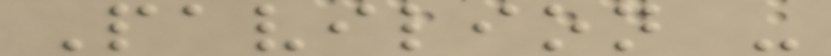Pavilion -
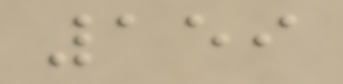159
